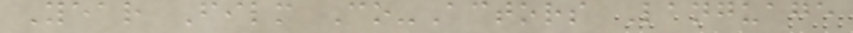Year Film Co-Actors Language
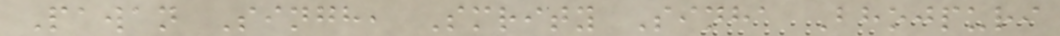Pawan Singh, Smrity Sinha Bhojpuri
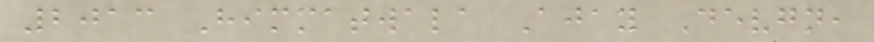2013 Himmatwala Ajay Devgn,
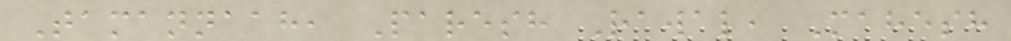Tamannaah, Paresh Rawal, Mahesh
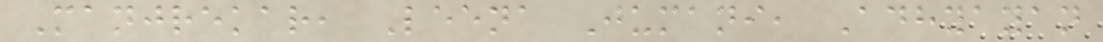Manjrekar, Leena Jumani, Adhyayan
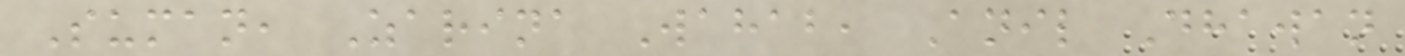Suman, Zarina Wahab, Anil Dhawan
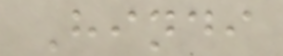Hindi
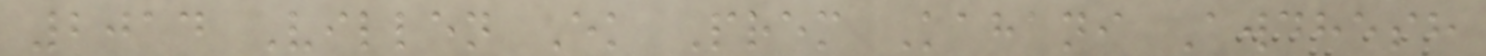2014 Villen Ek Prem Kahani Awdhesh
